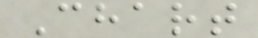Chart
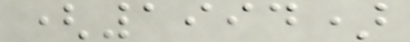(1994)
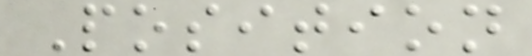Position
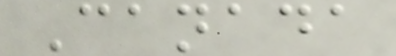Canada
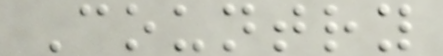Country
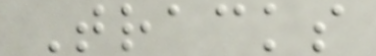Tracks
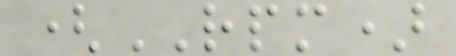(RPM)
